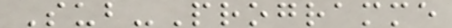Sub-Programme
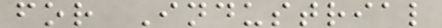for Industrial
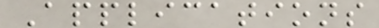Applications
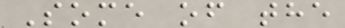Some of the
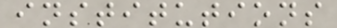institutions
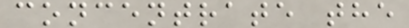concentrate the
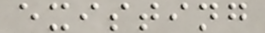existing
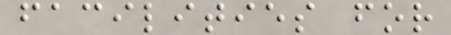facilities for
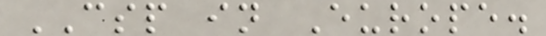CSP in Europe.
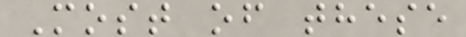Most of these
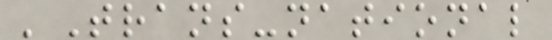'Trans-national
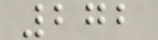272
